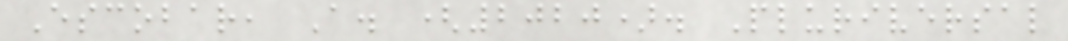Escobar, A. (2020). Pluriversal
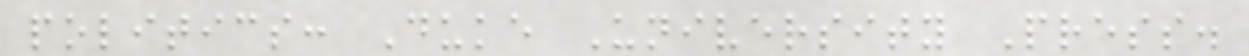politics: Duke University Press.
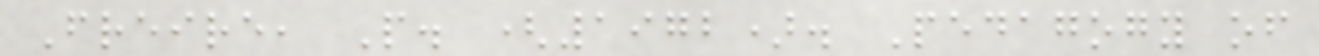Freire, P. (1972). Pedagogy of
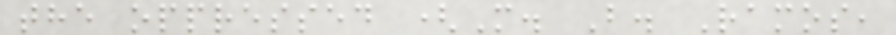the oppressed (M. B. Ramos,
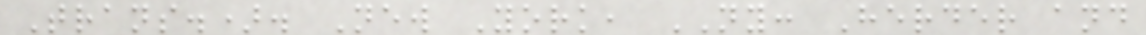Trans.). New York, NY: Herder and
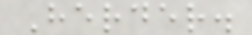Herder.
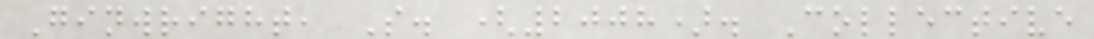Ginwright, S. (2008). Collective
